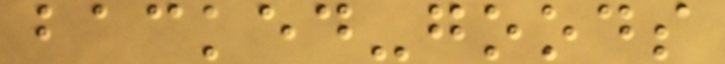backed-goods
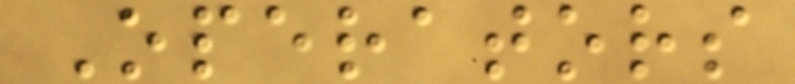Operators
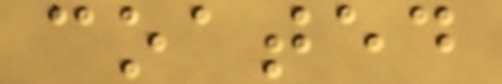coated
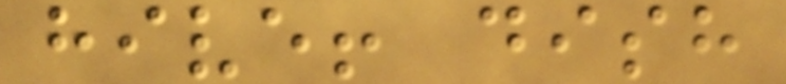hive! dish
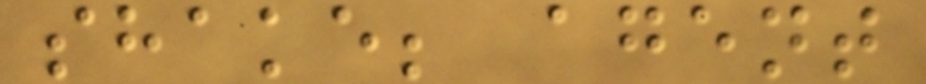shake; agent
